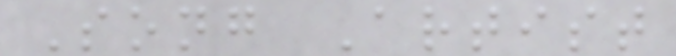Song Artist
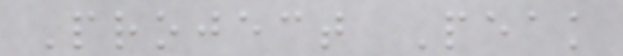Project Peak
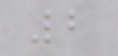2
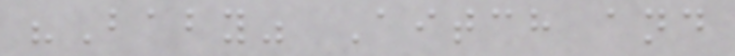"Baby" Aitch and
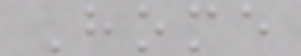Home
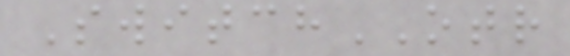SwitchOTR
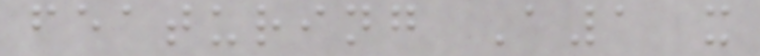featuring A1 x
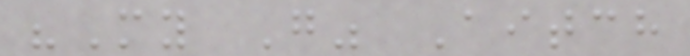"My G" Aitch
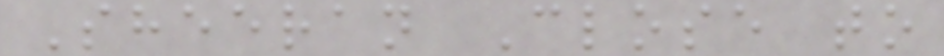Sheeran Close to
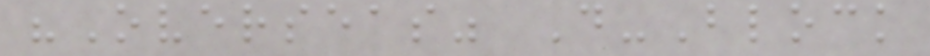"Overseas" D-Block
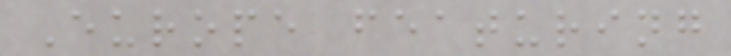Europe featuring
